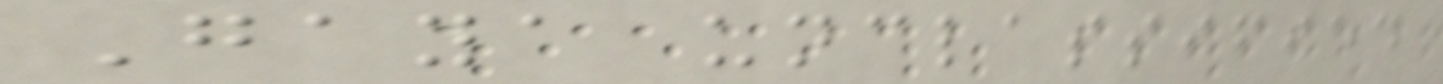Gaya unclassified
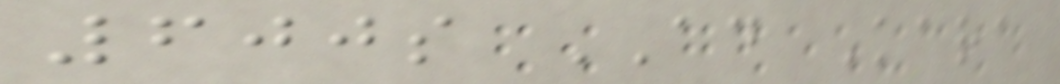600s AD Kara
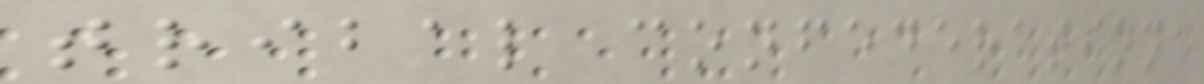tribal confederation
